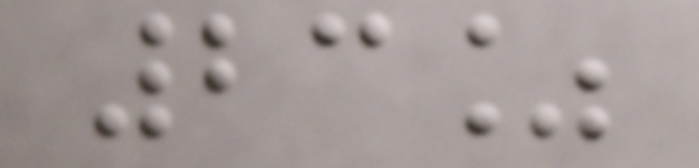23%
